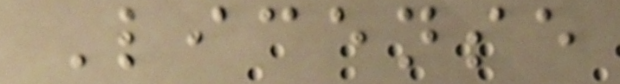License
